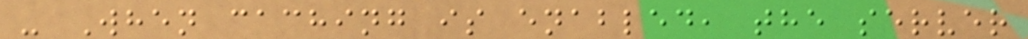- When caching is enabled, the server
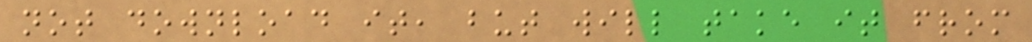not download it, but will take it from
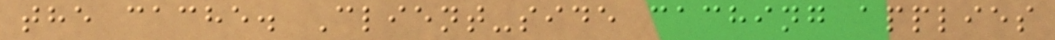the cache. Client-side caching applies
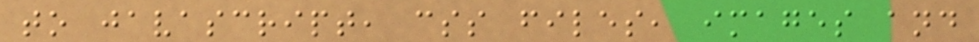to javascript, css files, images and
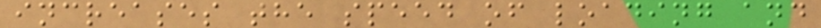increases the speed of loading and
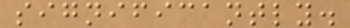significantly.
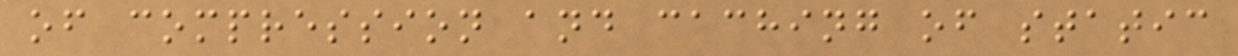of compression and caching of static
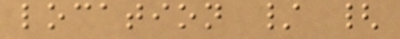location / {
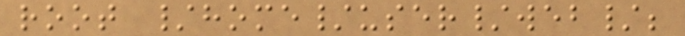root /home/user/web/;
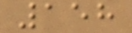158
